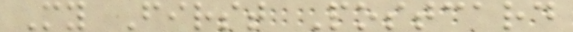My First Postcard
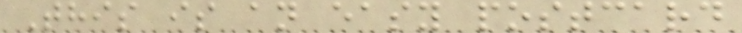This is an easy postcard
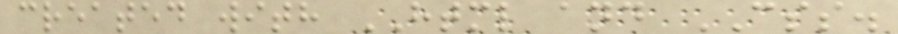created with HTML and CSS.
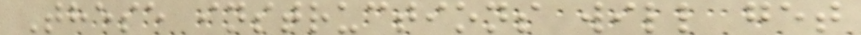These instructions will get
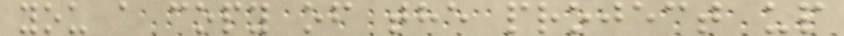you a copy of the project up
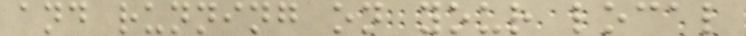and running on your local
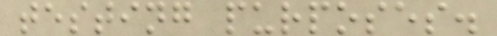testing purposes.
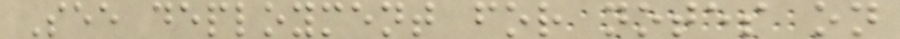See deployment for notes on
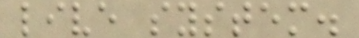live system.
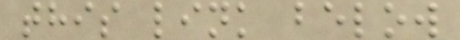this link below
